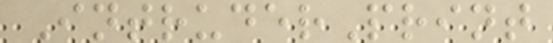IntruderPrint
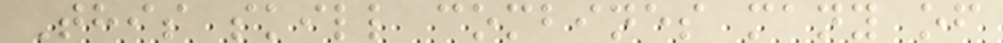This skill combines many of
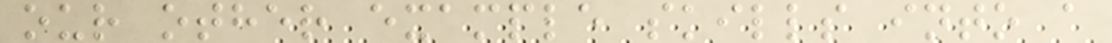our other example skills into a
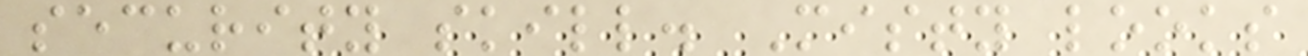security skill. Misty looks
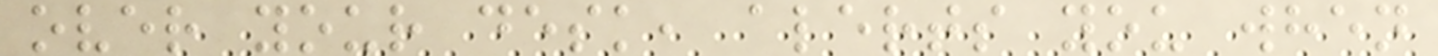over your desk, alerts you when
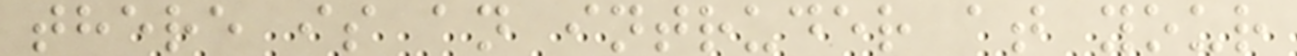there is an intruder at your
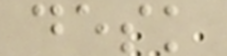desk
